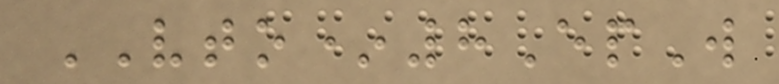VTO*8EpW
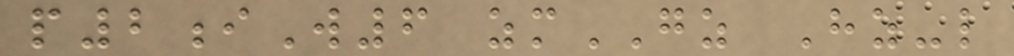p2iW6 zmGZ Hz-l
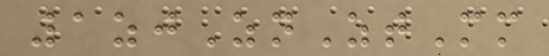1zjZnZtMm
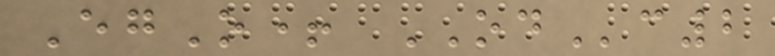EgO+ ODc2
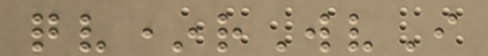qv*rWvI
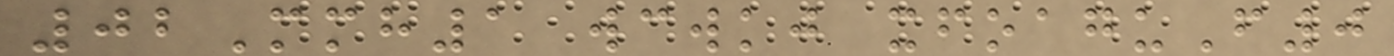02Mmh1 wcwkj xfoaguF0
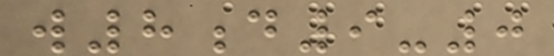w8d9-0
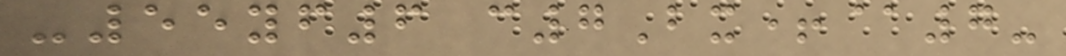-55yf6 c7Bx+@7-
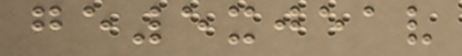ge5xjeav
